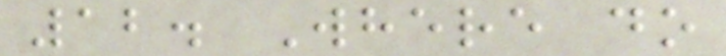12. Where do
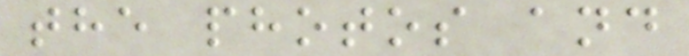the photos and
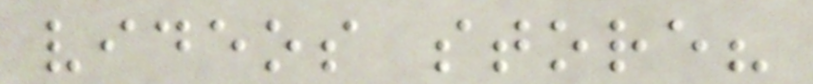videos store?
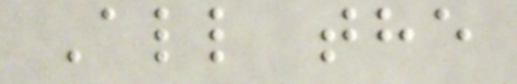All the
